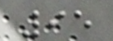95
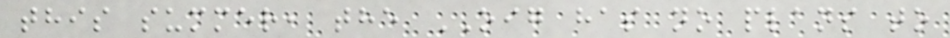this summer, the OIG has no plans to
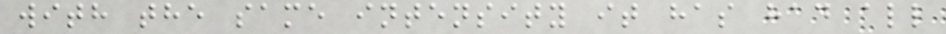with the same intensity it has had all
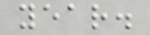year.
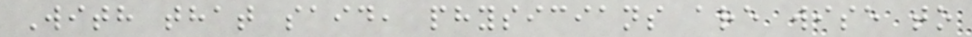With that said, physicians are wise to
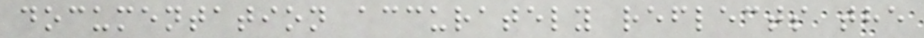documentation accurately reflects the
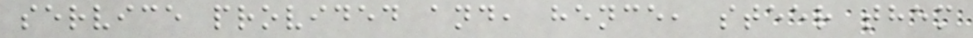service provided and, hence, steer them
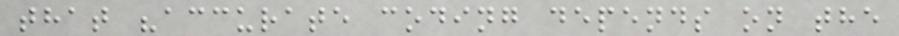that "accurate coding depends on the
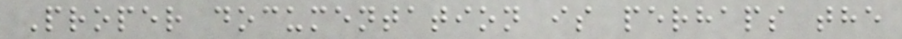Proper documentation is perhaps the
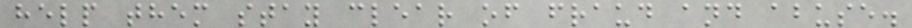help them stay clear of fraud and abuse.
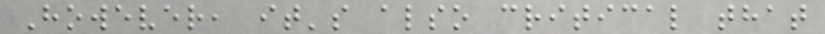However, it's also critical that
